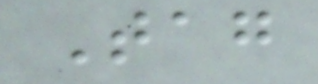Tag
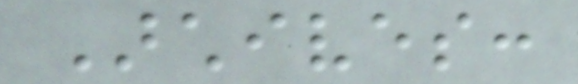Archives:
